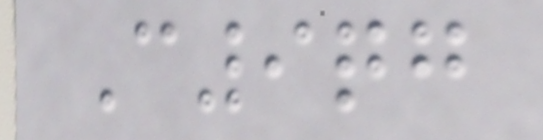C9qg
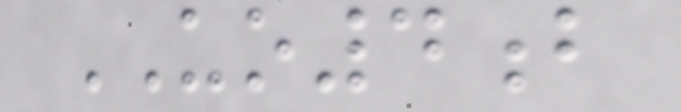UO4b
